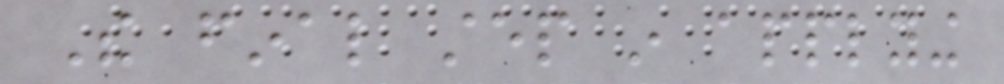The final step in applying
